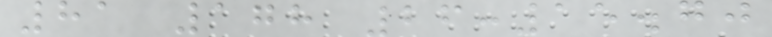81 178 26:15.70
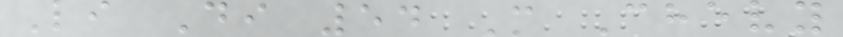Li Di 54 M Chevy
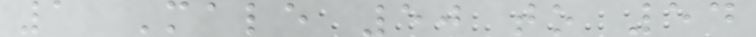1 Male 50 to 54
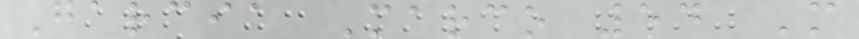Garcia Marco 54 M
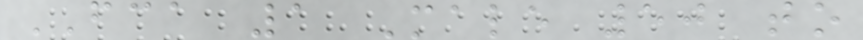FCA 1 Male 50 to
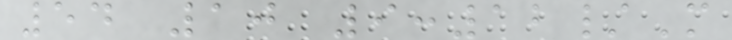54 10 9:12/M
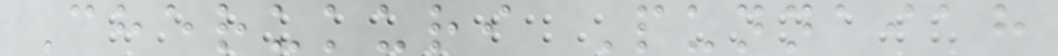Cherukuri Punnaiah
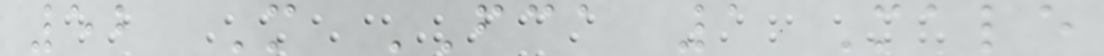52 M FCA 1 Male
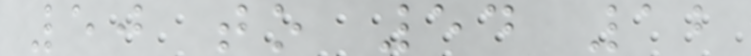50 to 54 12
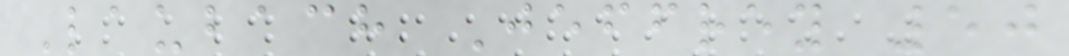Laubach Jeffrey 50
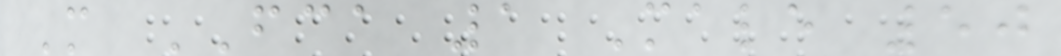M FCA 1 Male 50
